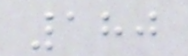180
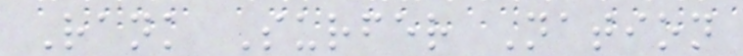Rank Surfer Nation
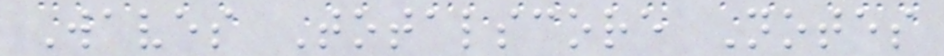Waves Totalscore Notes
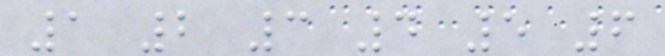1 2 3 4 5 6
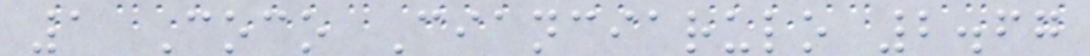1 Coco Cianciarulo 2.67
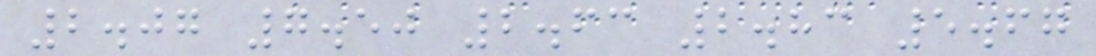2.07 7.50 2.63 2.83 5.67
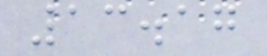13.17
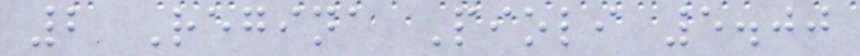2 Regina Pioli 5.00
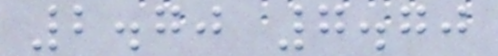2.70 7.70
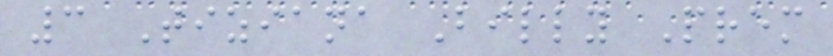3 Tiziana Billy Prem
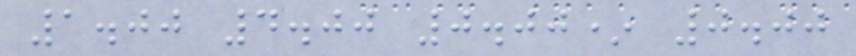1.00 4.00 0.00* 0.00
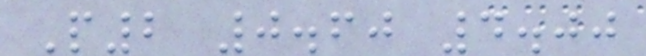P2 0.60 4.00
